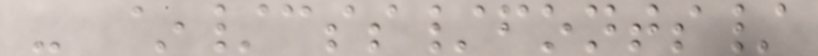- ~/css/fonts/
